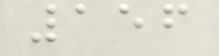156
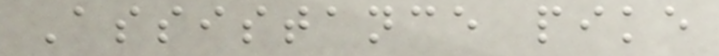Assistance pike
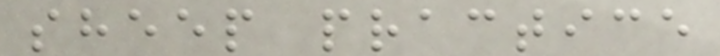sheep practice
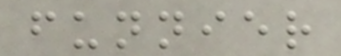funnier
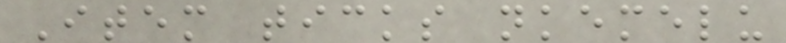Item ticks nkemelu
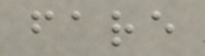fare
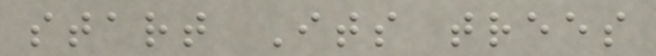start Its trees
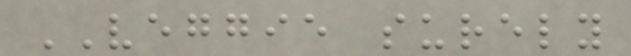VEGGIE surely
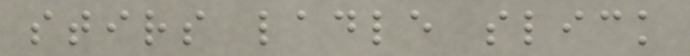stirs ladle slick
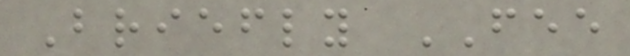Briefly FEE
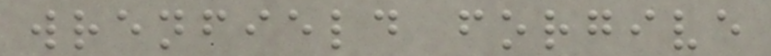wrenfield forgive
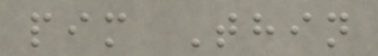pim Thin
